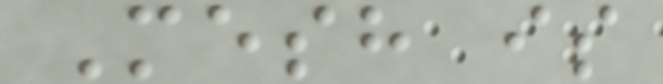Mesh is
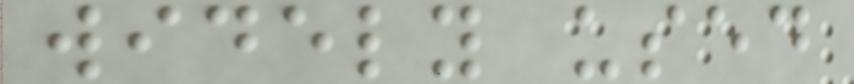widely used
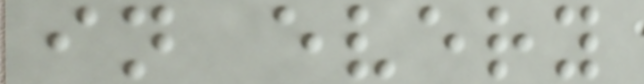in every
